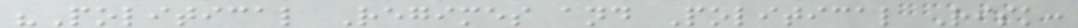"Political Regimes and Political Risk:
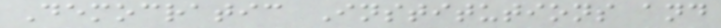Democratic Institutions and
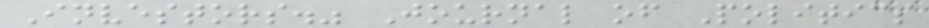Investors." Journal of Politics
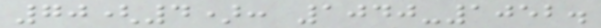70(4): 1040-1052.
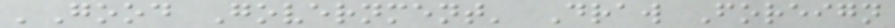'Good Government' Draw Foreign
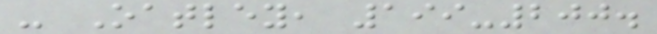- Oatley, 199-200.
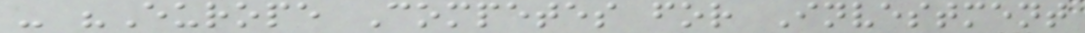- "Europe Competes for Investment
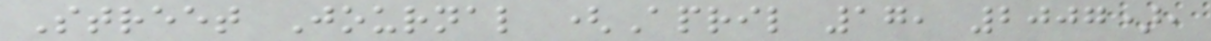Street Journal (April 17, 2007),
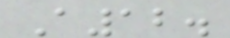A12.
